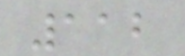112
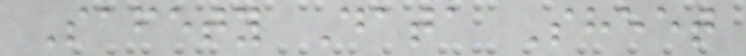Safety Data Sheet
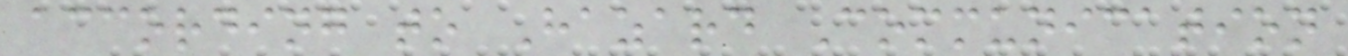according to Hazard Communication
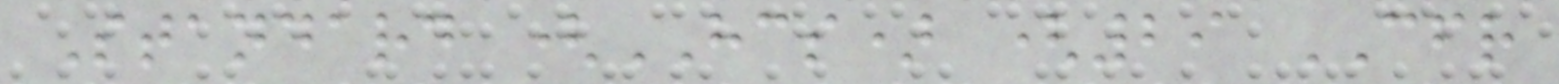Standard (HCS) (29 CFR
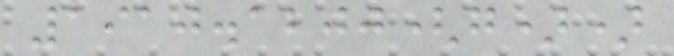1910.1200(g))
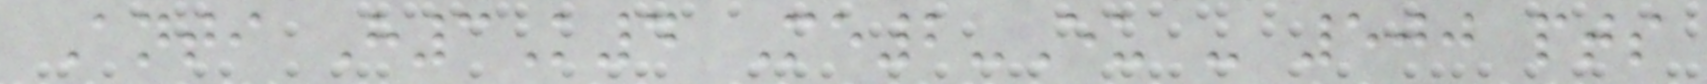Anti H3K4 Me2-Eu - 500 pts
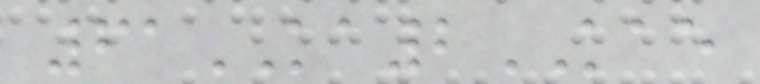61KA2KAE
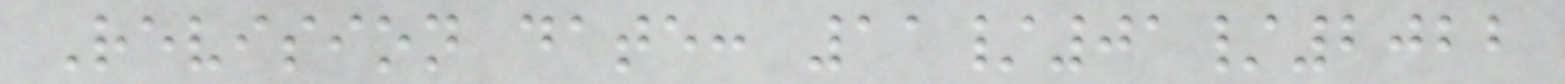Revision date: 11/01/2022
